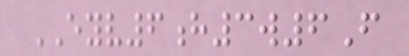EYV6h3w6F
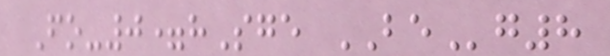Fo-0=hSge BEg8
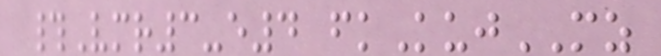#Vmr3-e4 fkKujMZ
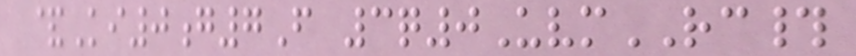&Ki0g7F 3q0UvmRC#
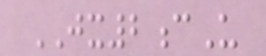JX2cU
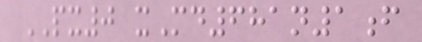PX0 xMd681n1f
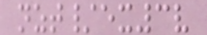nzt/ex3v
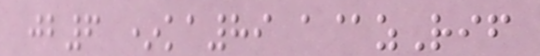jb6 *ka89 a@zRif
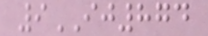9IJ874
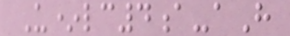U*lc4a-aH
